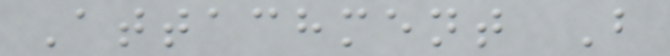Attachment B
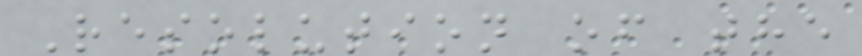Resolution of the
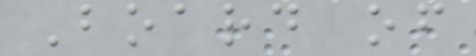Board of
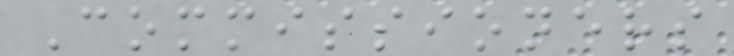Commissioners
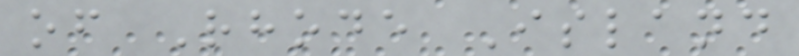of Rhode Island
